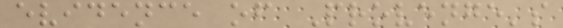evidence of Provenge's
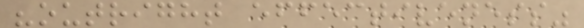"outright effectiveness"
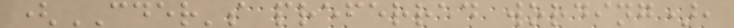(CDER's preferred wording),
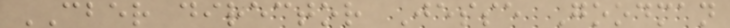CBER director Jesse Goodman
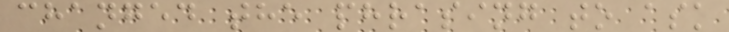changed the phrasing to ask
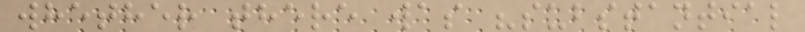whether there was "substantial
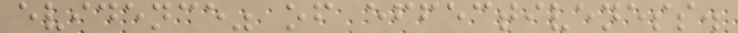evidence" of effectiveness.
